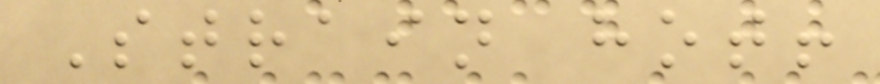Strain hot!
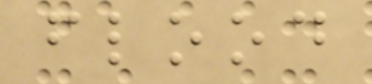flood
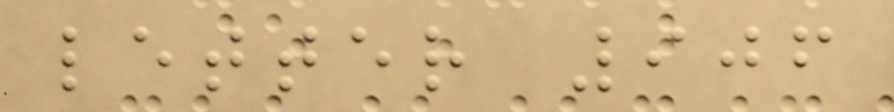letter 906
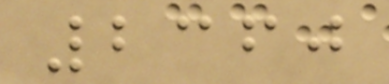2360
